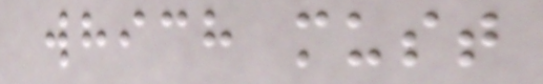which must
